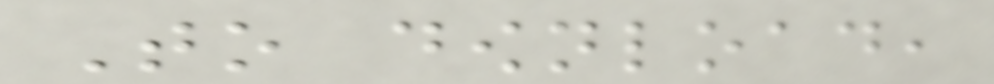To download,
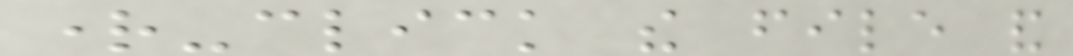right-click the file and
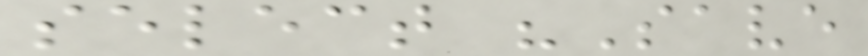select "Save
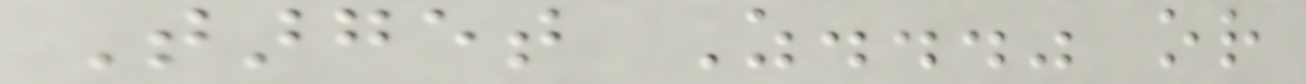Target As..." or
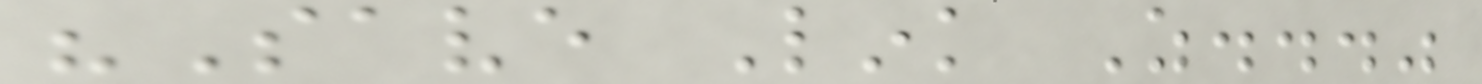"Save Link As..."
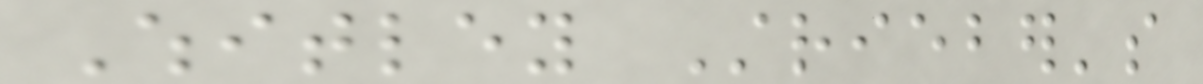Whitley Strieber's
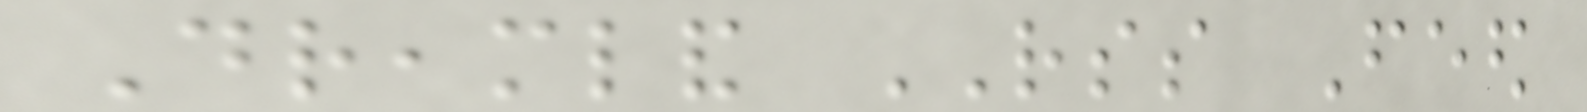Dreamland RSS Feed
